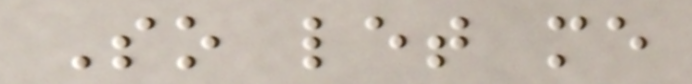So let me
